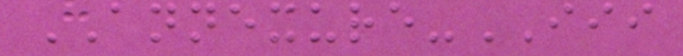ANNEXURE-III
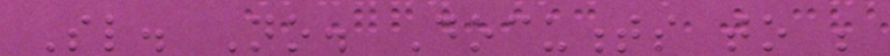Sl. No. Documents to be
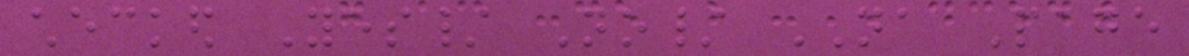checked Yes/ No/ NA Page
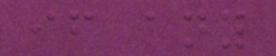if any
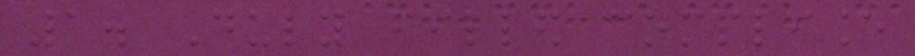1. Duly filled compliance
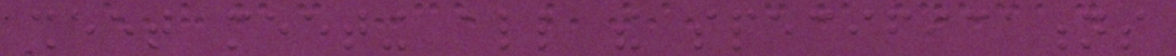sheet meeting all the specifications
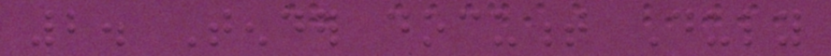2. Tender document Duly
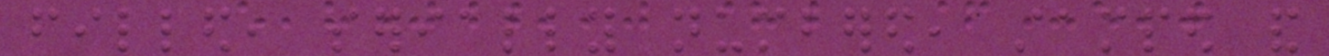filled, serially numbered, stamped and
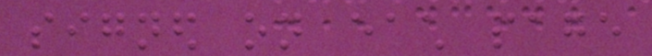signed on each page
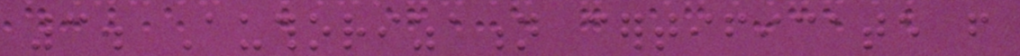3. Authorization certificate from
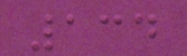134
